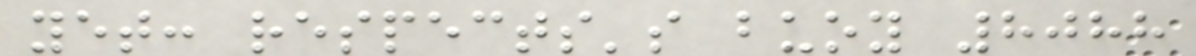yet: respects's buoy 8088
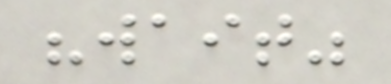"wait"
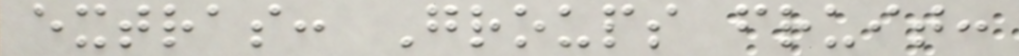extras: Groups fruit:
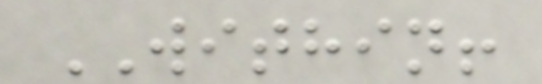WITHIN!
